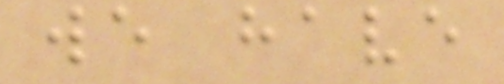we have
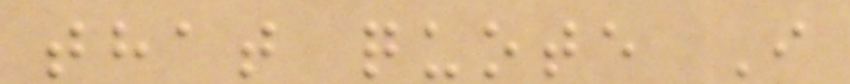that quote I
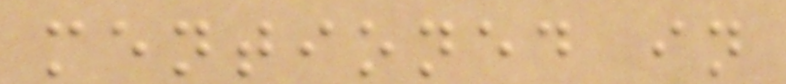mentioned in
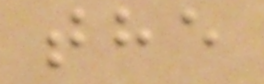the
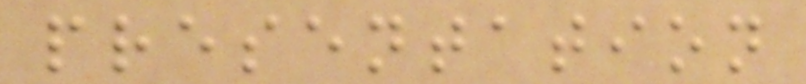presentation
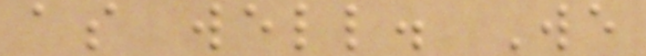as well. We
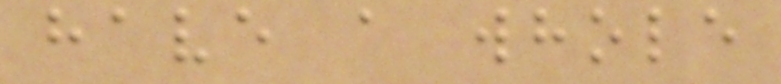have a whole
